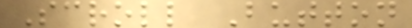Scroll Button
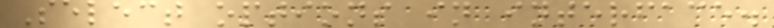Select options in interface.
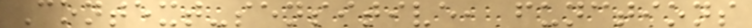Context-sensitive, functions
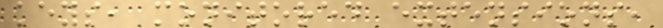keys, monitored extensions,
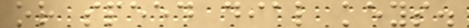or speed dial keys.
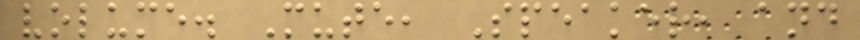volume. Mute, Speaker, and
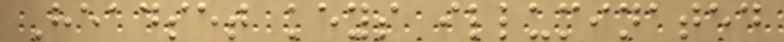Headset keys illuminated
